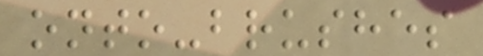onto-brushes
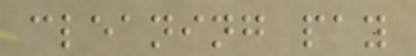cleaning pay
